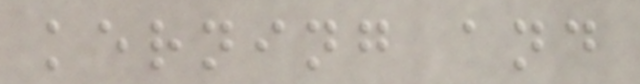kerning and
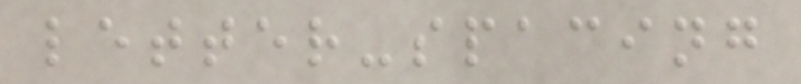letter-spacing
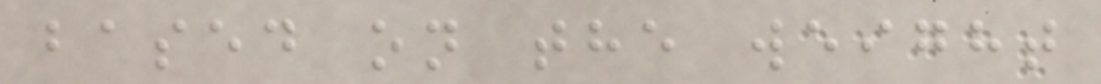based on the weight
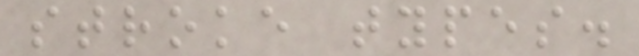stroke types.
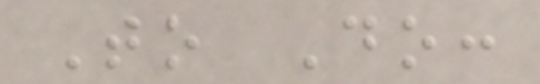To Do:
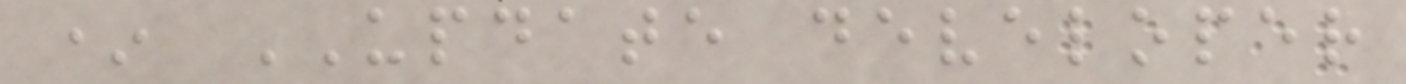* UPDATE developer
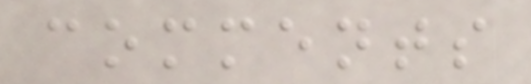comments
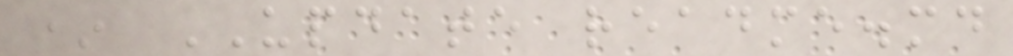* UPDATE readme.md
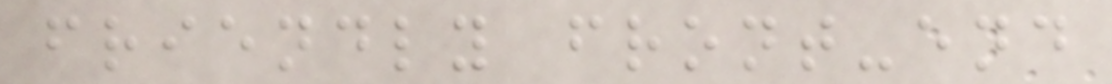friendly front-end
